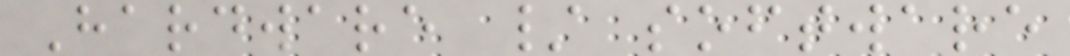Hardware / software
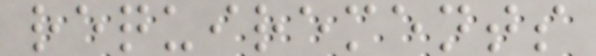requirements
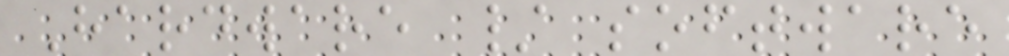Hardware / software
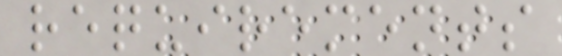requirements
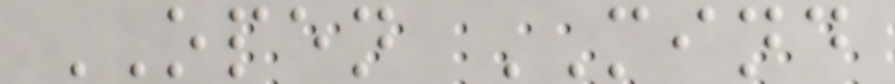OPEN MIND
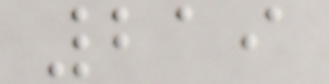219
